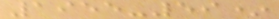1955-59*
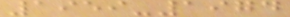1959-1974
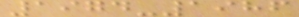1974-1986
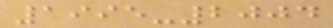1995-2004
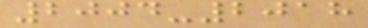2004-2018
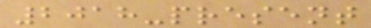2018-present
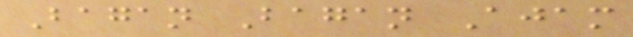Bagan Bagan Ajam
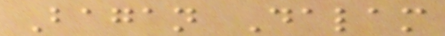Bagan Dalam
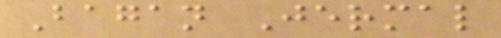Bagan Jermal
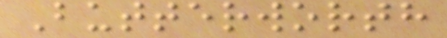Butterworth
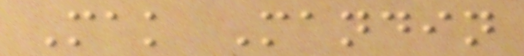Mak Mandin
